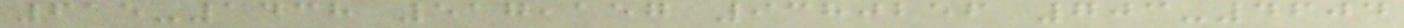615-1438 517,157 9380256 703-4604
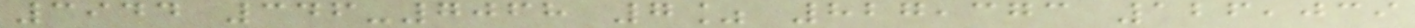3944 346-7068 7% 827,373 126,039
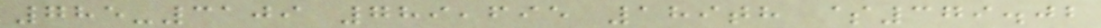785-3109 789,695 189th $379.02
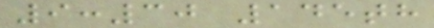9:30 145th
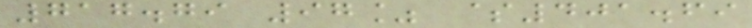717.79 97% $401.69
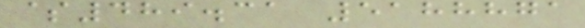$489.31 5188871
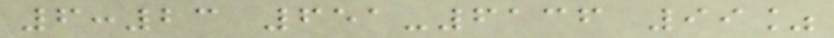6:23 651-6136 99%
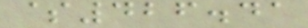$426.41
